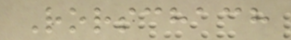Rorschach
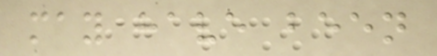may have been
